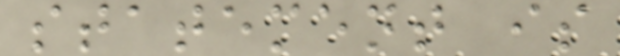statement is
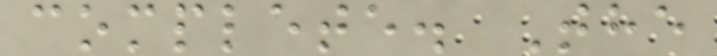complete. The
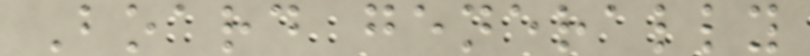Board generally
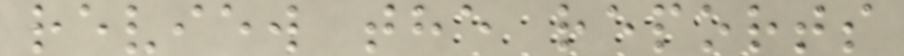review the reports
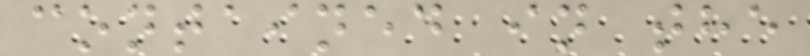contained in the
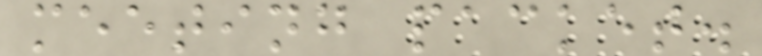meeting packet.
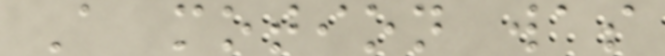A motion was
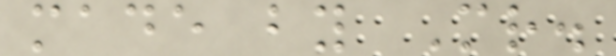made by Mr.
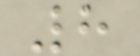8
